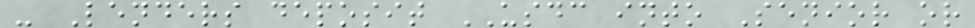- Lenders deposit USDC into Senior or
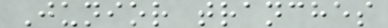Junior tranches
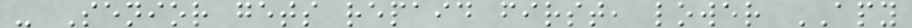- Senior gets repaid first, lower APY
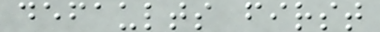defaults first
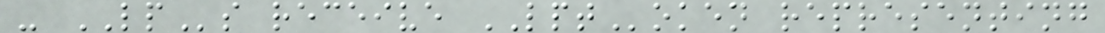- LPs receive LPToken representing
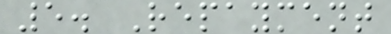5. Repayment
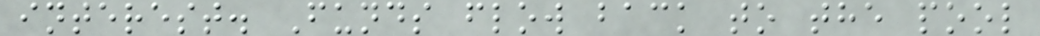interest. Funds flow back to the pool
